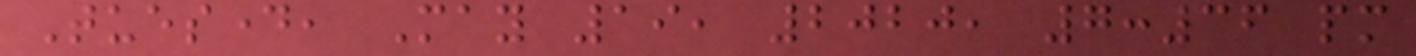Tuesday, May 19, 2020, 7:36 pm
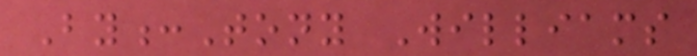By:Tony Williams
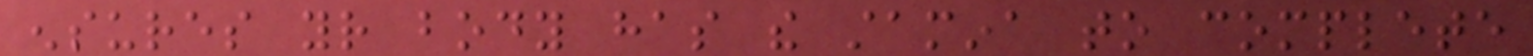ensures your body has the stamina to complete
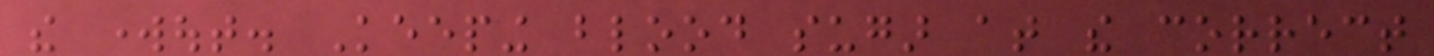the workout. Keeping blood sugar at the correct
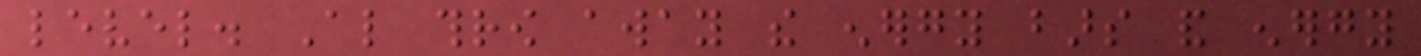level. Also throw away the energy bars and energy
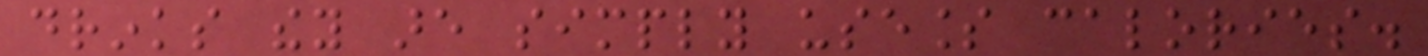drinks they are simply useless calories.
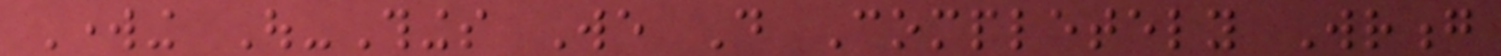Working Out-Things We Do Completely Wrong
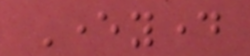Everyday
